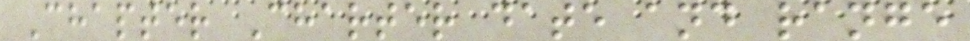Chapter Charter date and range
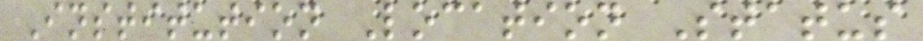Institution Location Status
